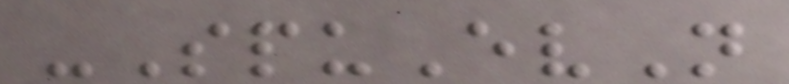-SpuEvN
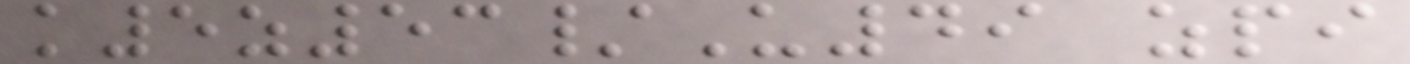k5z53/U49 zpi
